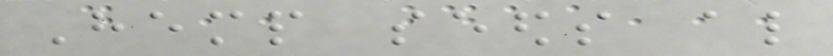Hemp seeds also
